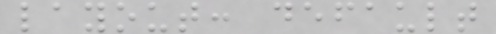layout: default
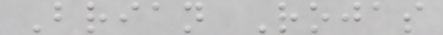Brian Rojas
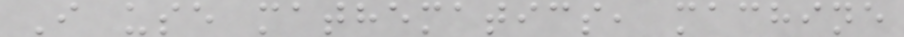I use mathematics, machine
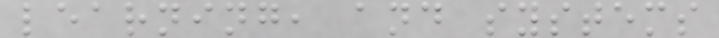learning, and systems
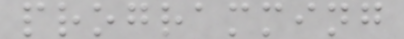programming
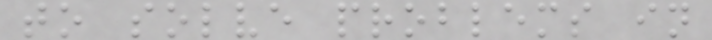to solve problems in
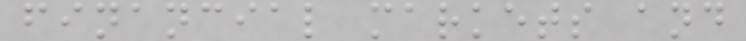financial markets and
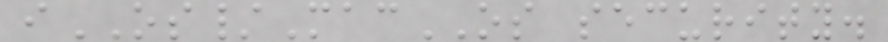iOS/MacOS security.
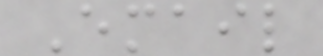Email
